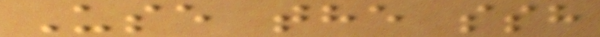Use the ssh
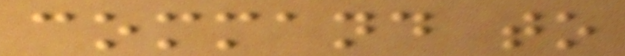command to
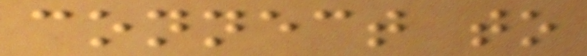connect to
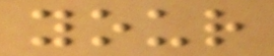your
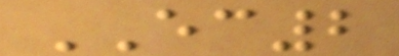EC2
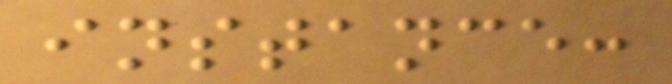instance:
